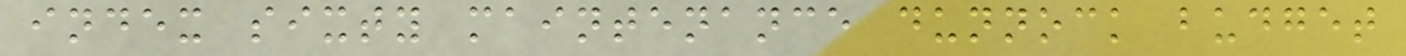index sixty maintenance dunnock budget
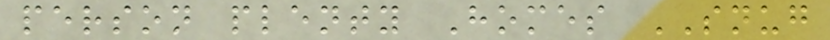person plenty Homes SNUG
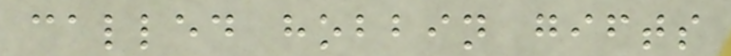called hobbin gifts
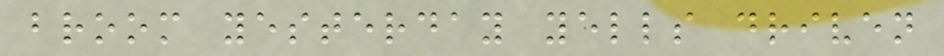broom yesterday yells driven
